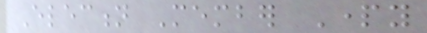Election Member Party
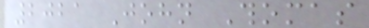2021 John Thomas
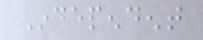Independent
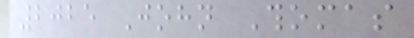2025 John Thomas
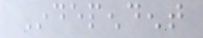Independent
